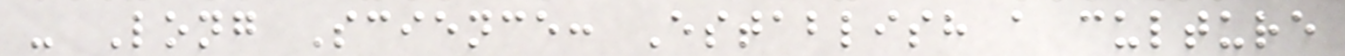- Long Science: Establish a culture
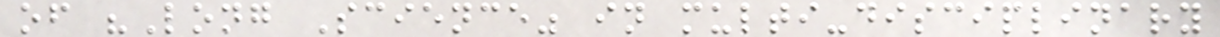of "Long Science" in multi-disciplinary
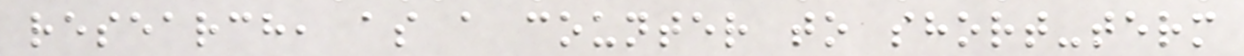research, as a counter to short-term
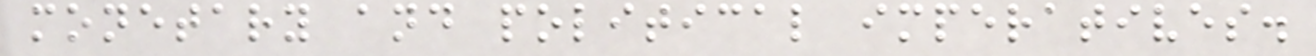monetary and political imperatives.
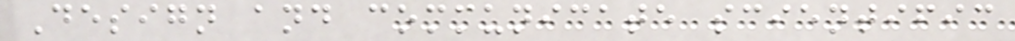Design and communicate scientific
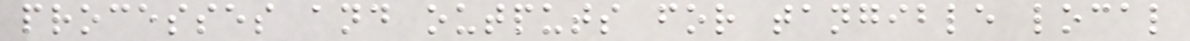processes and outputs for tangible local
